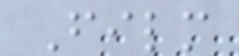Film
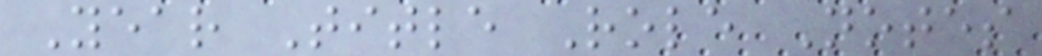Year Title Role Notes
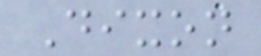Dixon
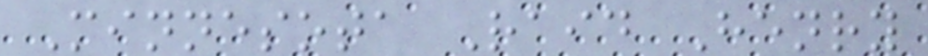Minnesota Raid Henry
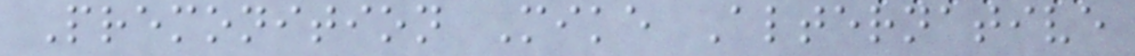Premonition Mike Alternative
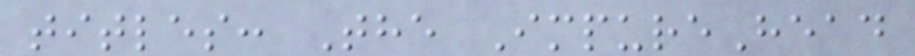titles: The ImpureHead
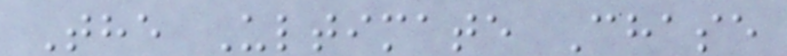The Ultimate Chase
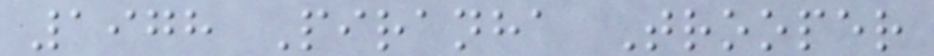1978 Piranha Trooper
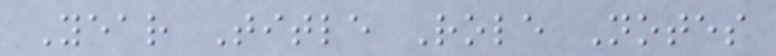Year Title Role Notes
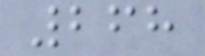268
